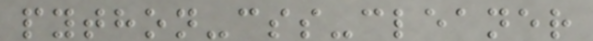python-css-cleaner
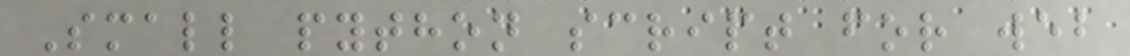Small python script for web
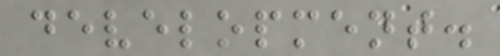development.
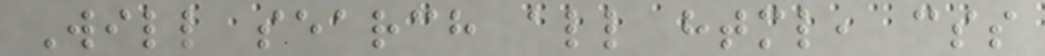Will search all html, css
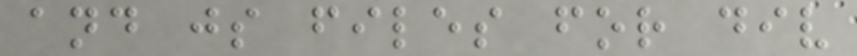and js files for div
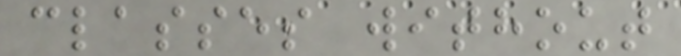classes without
